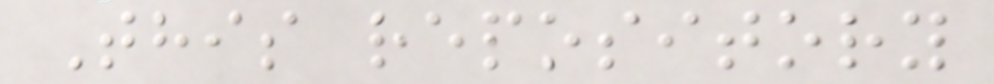This repository
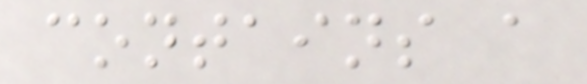contains a
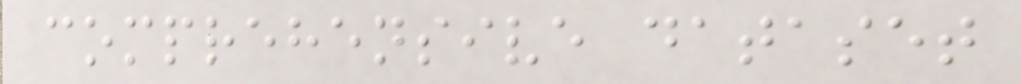comprehensive dataset
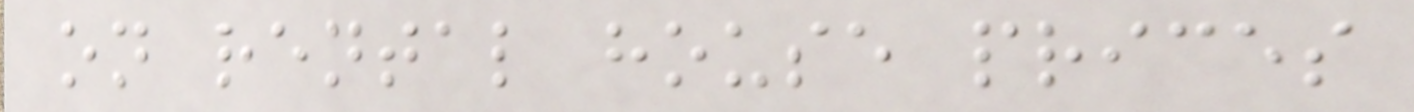on rental house prices
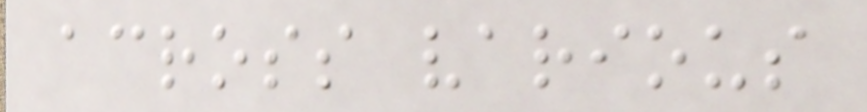across various
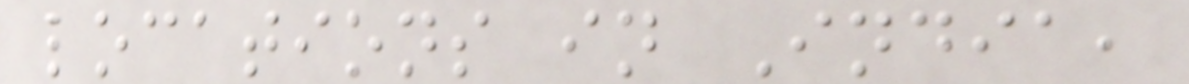locations in India,
